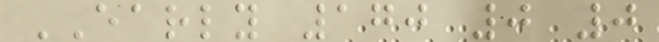EARLY 170 0 0
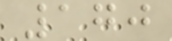170
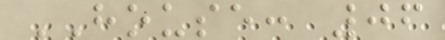HOUSE: 06
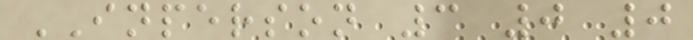INPERSON 3 0 0
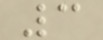3
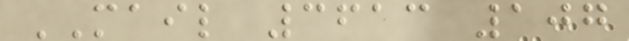MAIL 3613 107
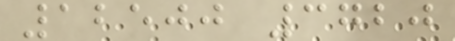12500 3720
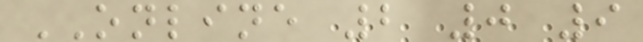ONLINE 2 0 9
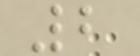2
